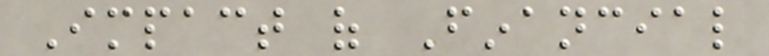Impact of Financial
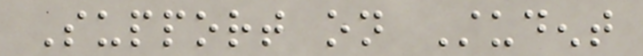Support on Student
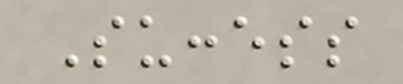Success
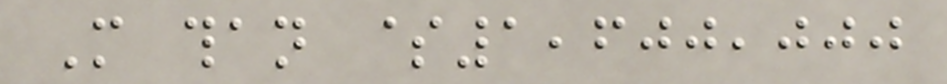More than $1,600,000
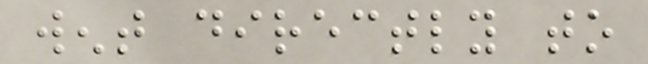went directly to
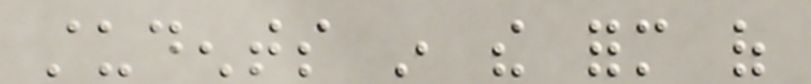students in the form of
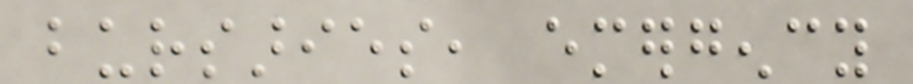bursaries, emergency
